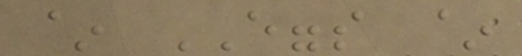~ EGGS ~
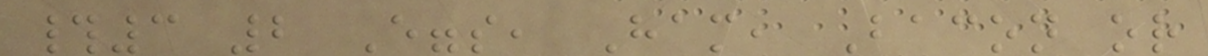#3 2 Eggs, Ham, Bacon or
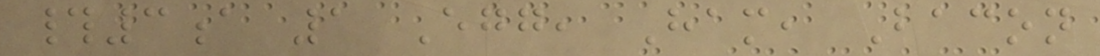#3a 1 Egg, Ham, Bacon
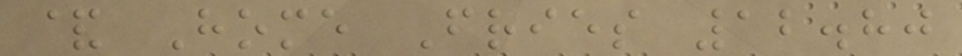& Home Fries 12.80
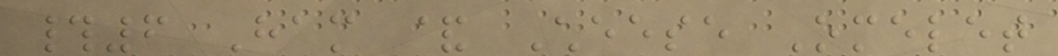#6 Ham & Cheese Omelet
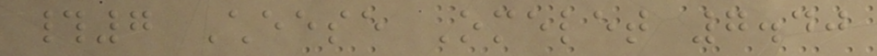#7 Cheese Omelet 7.40
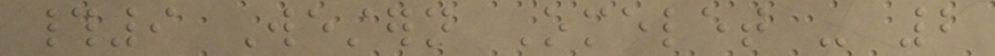#9 Western Omelet - 2
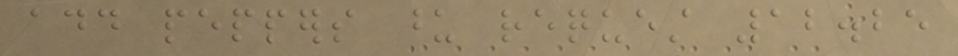add peppers upon request 12.25
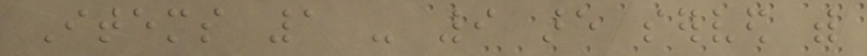Items 1 - 9 are served with
